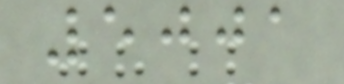5001
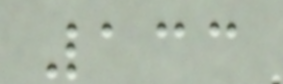133
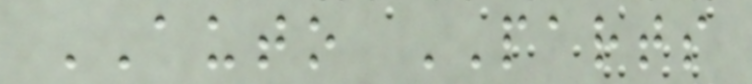AUTO PARTS
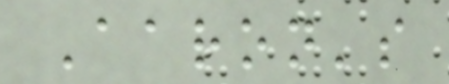Aaron's
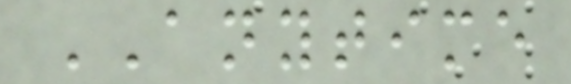ANYTIME
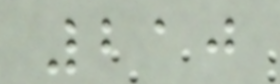210
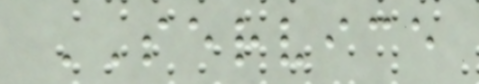SERVICE
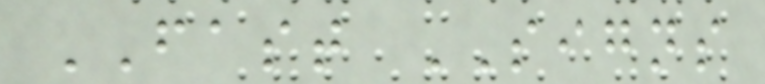FAST SIGNS
